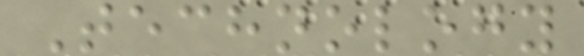Technology
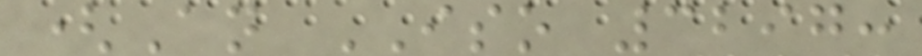(An ISO 3297:
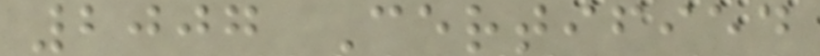2007 Certified
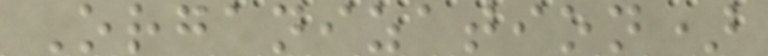Organization)
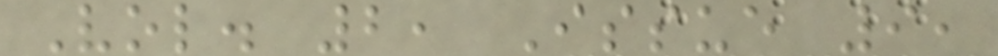Vol. 2, Issue 9,
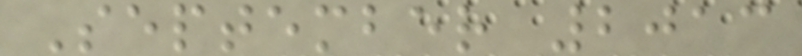September 2013
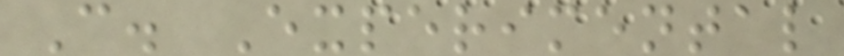C. Experimental
